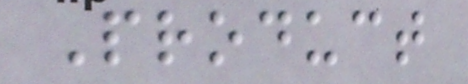Product
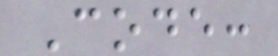Code:
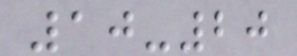10-20
